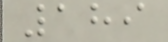189
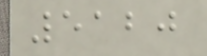5120
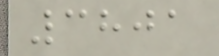3801
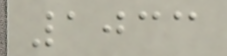1033
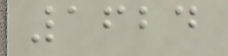1624
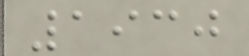1930
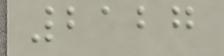2127
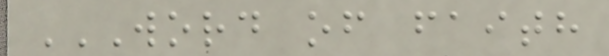WORD OF FAITH
